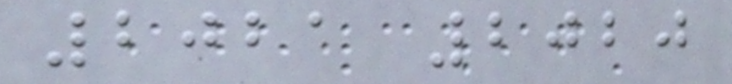2021 2020
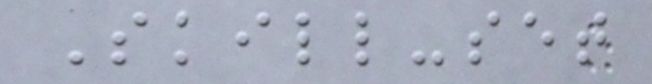Skill-set
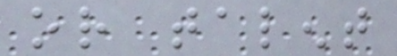or talent
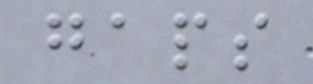gaps
